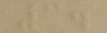3.
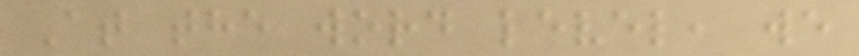At the word level, we
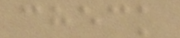check
